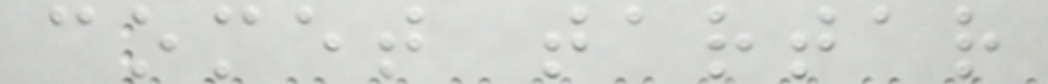comet tartar
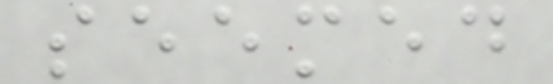seemed
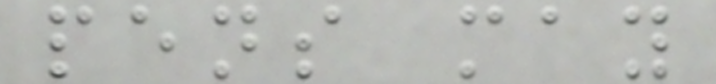pens may
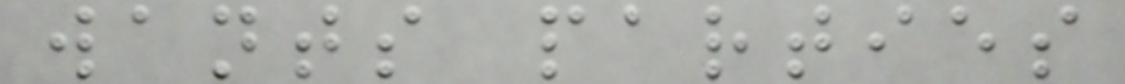wants parties
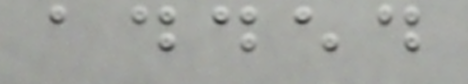added
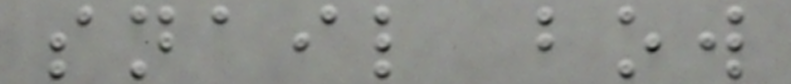snail bow
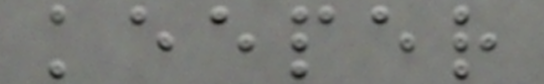keeper
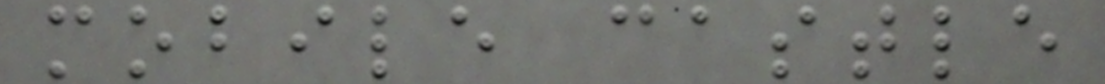mobile castle
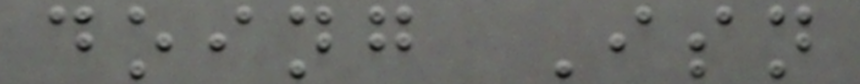doing Isn
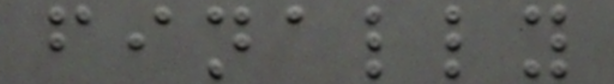finally
